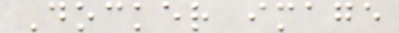Docker image
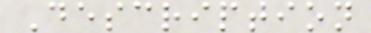Description
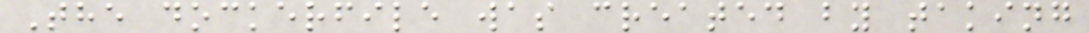The dockerfile was created by taking
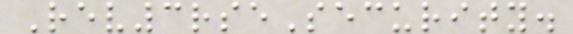Rev3rseSecurity.
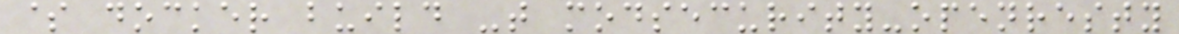$ docker build -t modsecurity-openresty
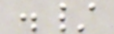./
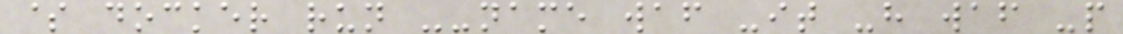$ docker run --name waf -it -h waf -p
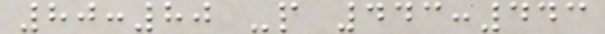80:80 -p 443:443
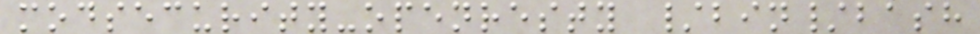modsecurity-openresty /bin/bash
